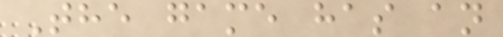The game has an
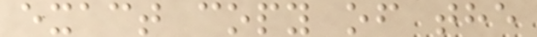exact copy of the
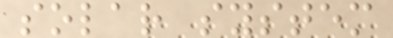solar system
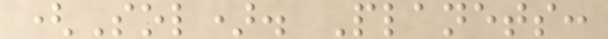(Sol). Planets:
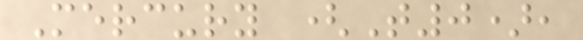Mercury (T0),
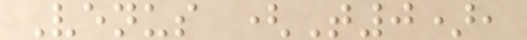Venus (T0),
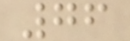76
